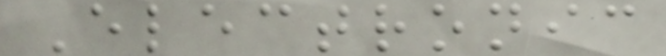Electronic
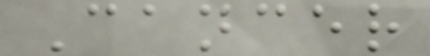Cancer
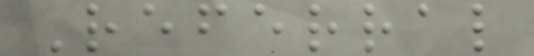Referral
